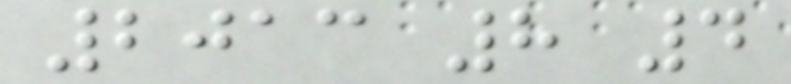2013 8 4
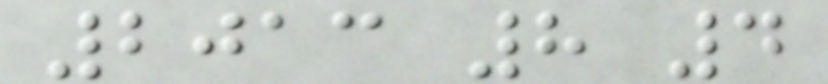2013 8 4
